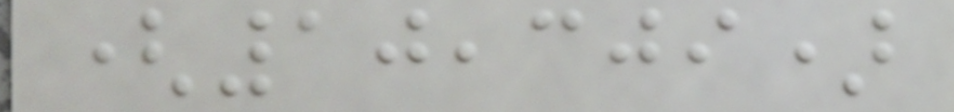(10,309)
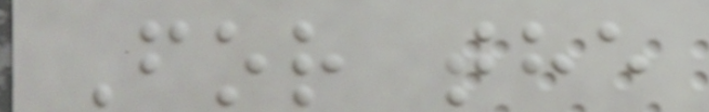For the
